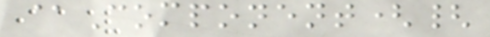@Component({
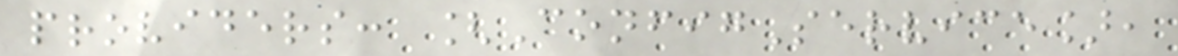providers: [ConfigService],
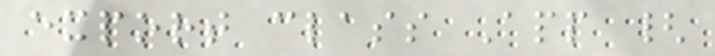export class App {
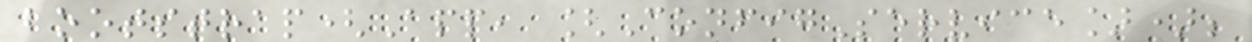bootstrap(App, [ConfigService]);
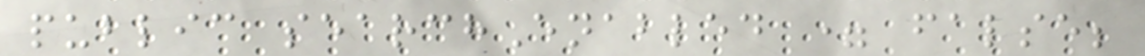public searchEnabled = false;
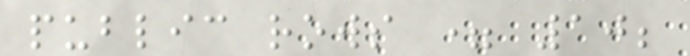public rows = 10;
